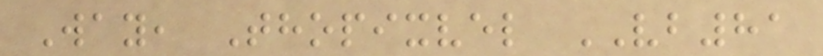Way, Thopixvel VB81
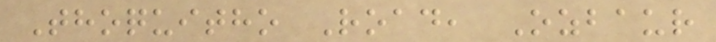Thoquitho Road, Ozbaur
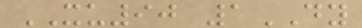XU90 1DY
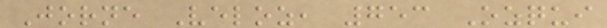Jorne Veloz, 753 Ozqui
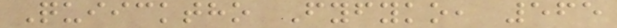Quiicktho Fyfyko, 565
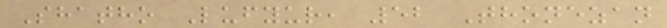Shatho Lufyur, 52 Thonezan
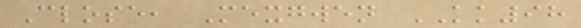Close, Mexgwen KK98
